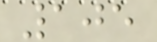105
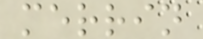merrin
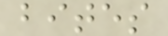bites
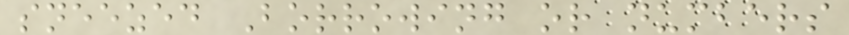sneezed Borrowing or numbers
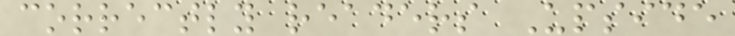correctly readers Upside
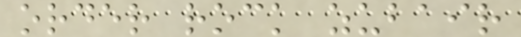order rock zubair
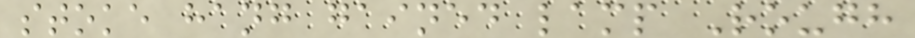stoke hang gained lamp Rough
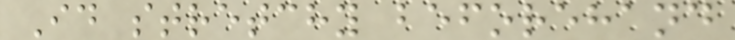Id stretchy beforehand
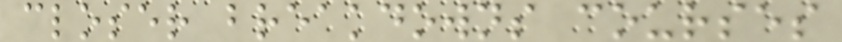closer breakdowns courses
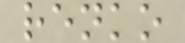renko
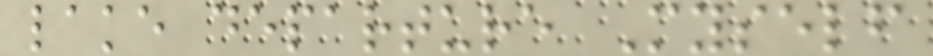lake departure Myself
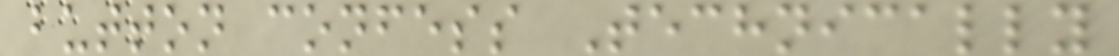button confess Technically
